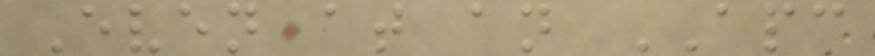Even at an APC
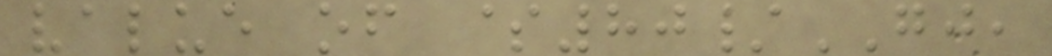value of $80/GJ,
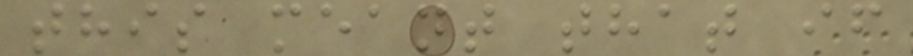this meant that if
